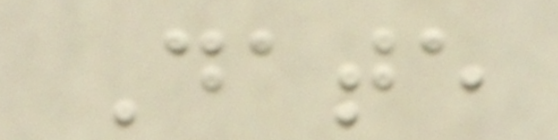Date
